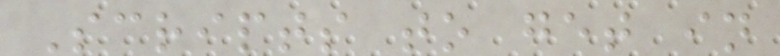Scripts to get in
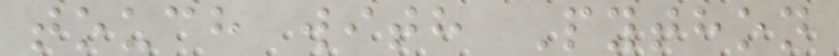touch with Python
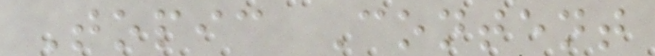Topic Content
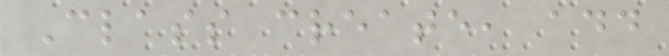Class create, add
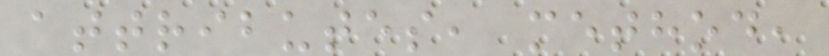attributes, method,
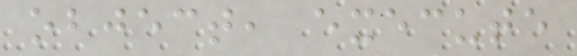object, execute
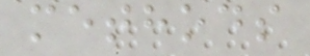methods
